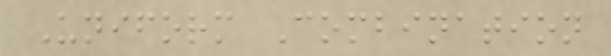Uniform Combination
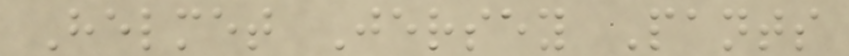Helmet Jersey Pants
